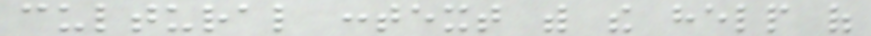cultural context with the help of
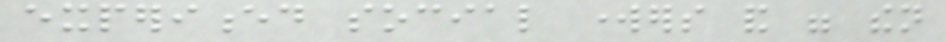experienced social workers and were then
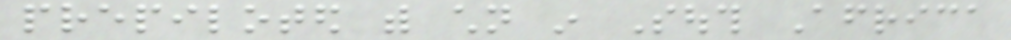prepiloted with children in South Africa
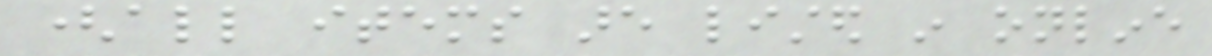(all items are listed in online
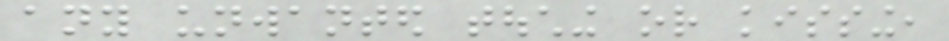any unwanted touching or kissing,
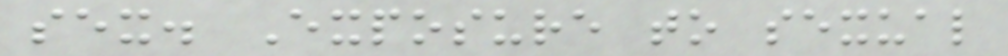sex. Exposure to sexual
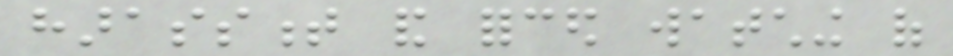harassment and forced watching of
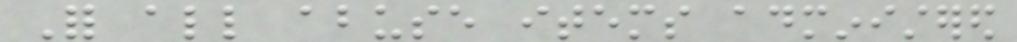For all abuse items administered
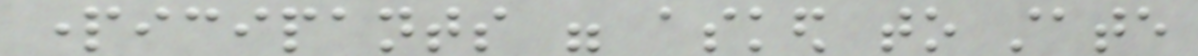participants were asked to state
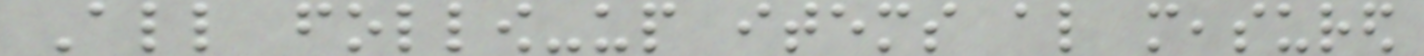All follow-up items also measured
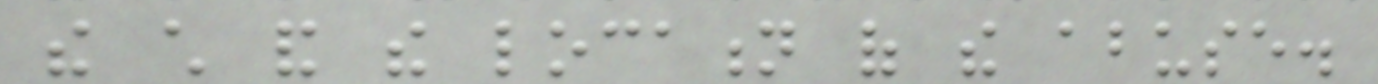the child and the location of the abuse.
